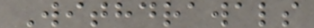Withdrawals
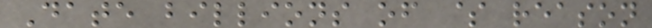Date billions of $ reason
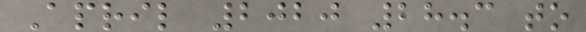April 2020 28.3 to
